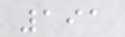191
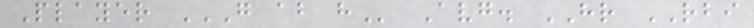Player G AB H Avg. HR RBI
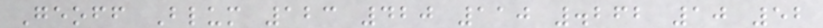Geoff Blum 123 420 110 .262 10 52
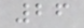26
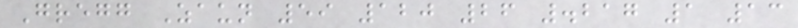Gregg Zaun 59 120 26 .217 1 13
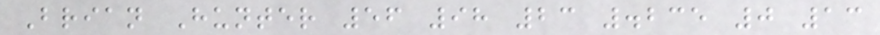Brian Hunter 56 98 23 .235 0 13
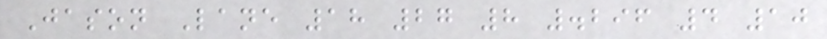Jason Lane 18 27 8 .296 4 10
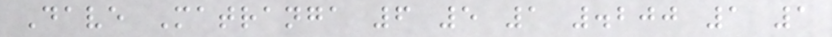Dave Matranga 6 5 1 .200 1 1
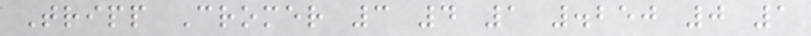Tripp Cromer 3 4 1 .250 0 1
